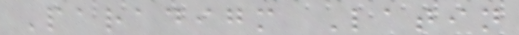Paradigm Latin
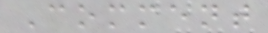Comment
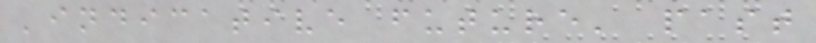'indicative future' past
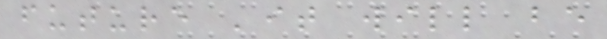future 'it will be
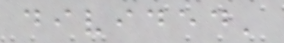divided'
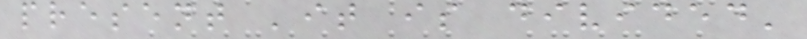present 'it is divided'
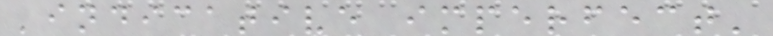'indicative imperfect'
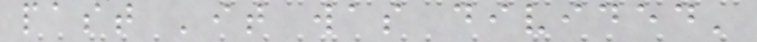past 'it was divided'
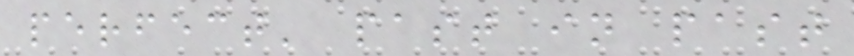perfect' past in past
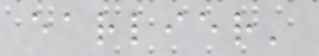earlier'
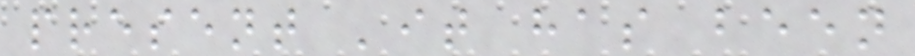present 'it has been
